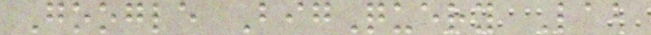Google BigQuery Lab
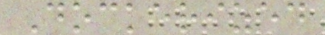Dockerized
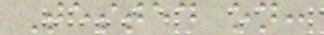Tested on:
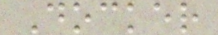Docker
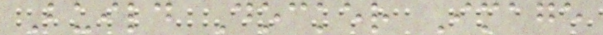Build Docker Image
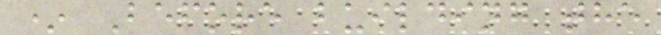* Before building the
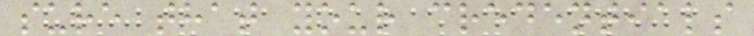sure that your credentials
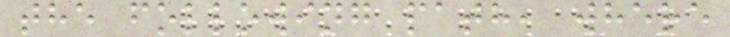the following path, where
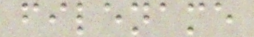filename
